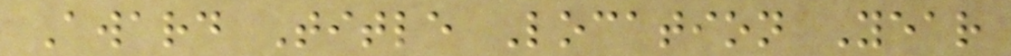Award Title Location Year
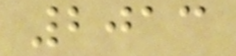2013
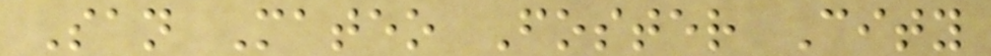San Mateo Foster City
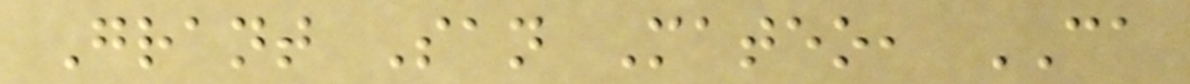Grant San Mateo, CA
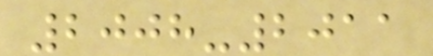2008-2011
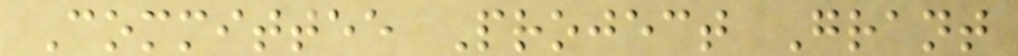Committee Project Grant
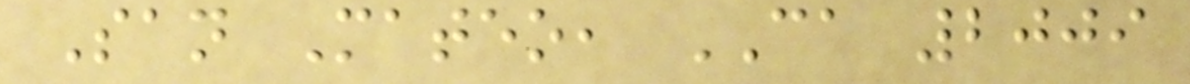San Mateo, CA 2009
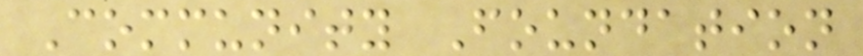Community Foundation
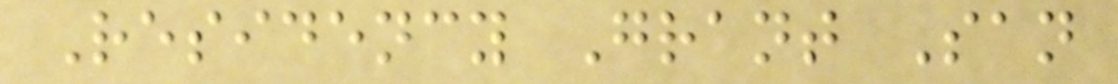Residency Grant San
